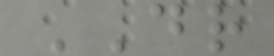DR
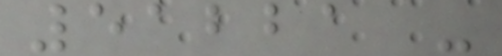51221 -
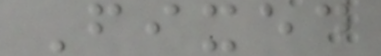Fixed
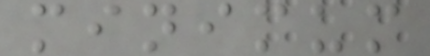minimum
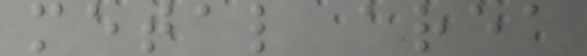metal area
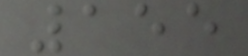155
